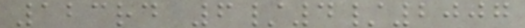123rd 6/4/2007
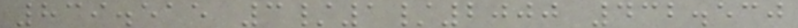839.515 3/1/2000 432.530
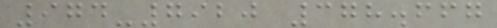974-7920 378.667
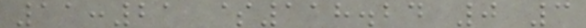11:21 $118.24 0 3
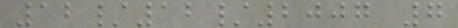12/12/2007 7
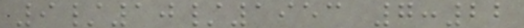9/10/1953 7:22
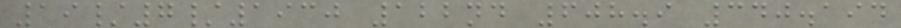19/7/1930 122nd 608.9 340.194
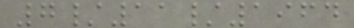7/11/1964
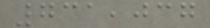731,037
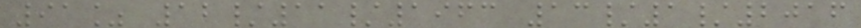91% 12/11/1963 13/1/2016
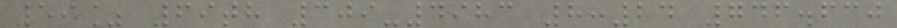59% 69th 309-4983 8:24 746.630
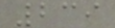239
